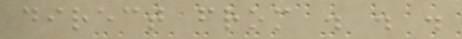direct from . . .
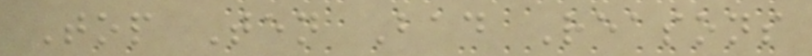Top Ten Bad Reasons
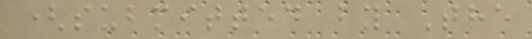(submitted by The
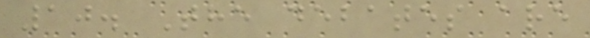10. The debates are
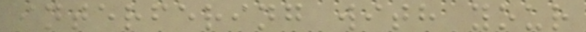interfering with your
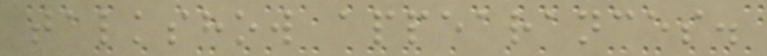talkshow appearances.
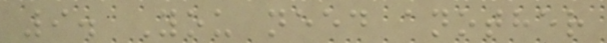9. You need another
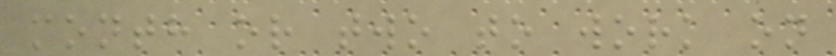month or two to work on
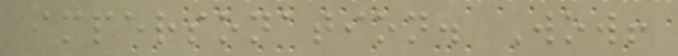impersonation. Wow!
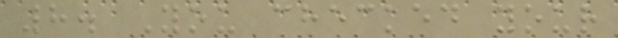8. You checked your
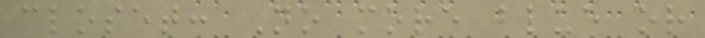closet: No more blue or
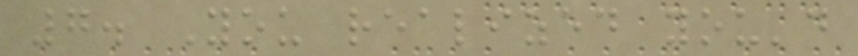7. You realized you'd
